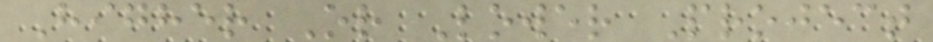Higher Or Lower Project
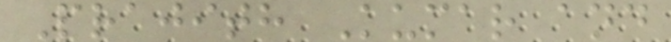Prajith Kumar and
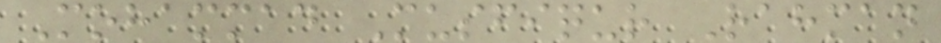Mohammad Musfiqur Rahman
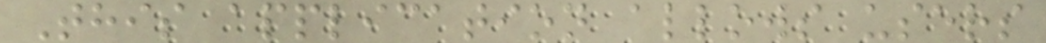This application allows users
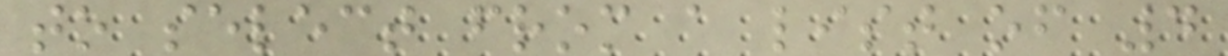to select from a list of 4
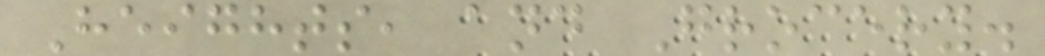Heights, and Grocery.
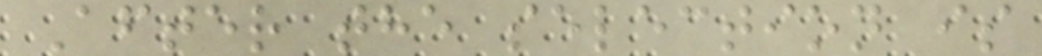After the selection is
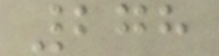278
